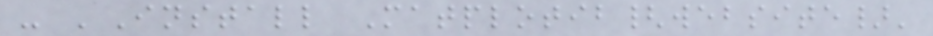- 'Install Matplotib{website}'
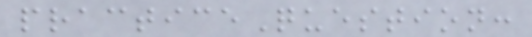practiceQuestion:
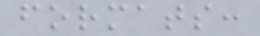formats:
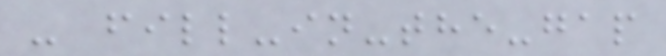- fill-in-the-gap
